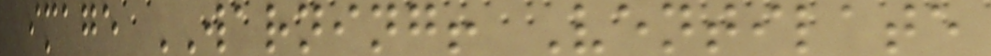image WARNING! Ventilate
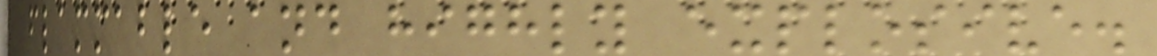flammable and highly explosive.
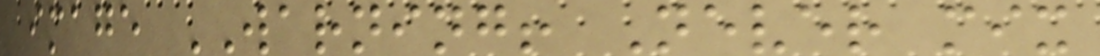image WARNING! Never mix
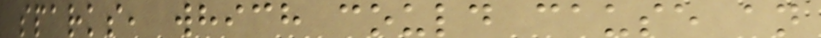sparks, which could cause an
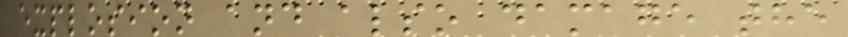explosion and also damage the
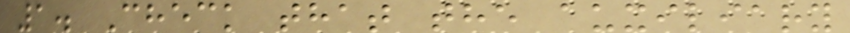1. Check that the auxiliary
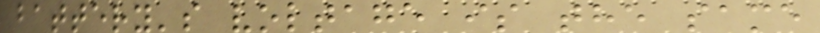battery's voltage is the same
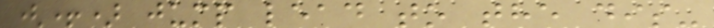(+) jump lead to the dis-
